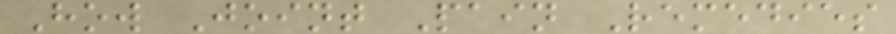How Joint Pain Remedies
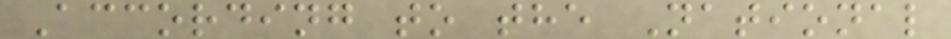According to the National
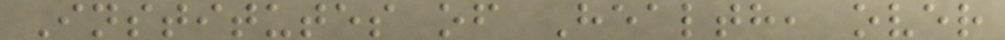Institutes of Health, over
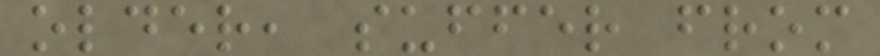older, suffer from
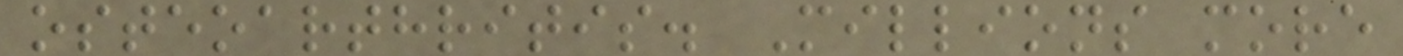osteoarthritis. Millions more
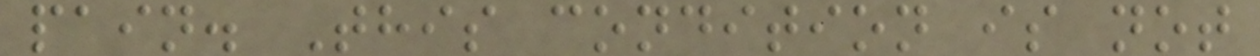pain. This condition is not
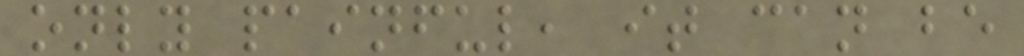only painful, it can be
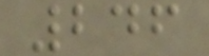246
